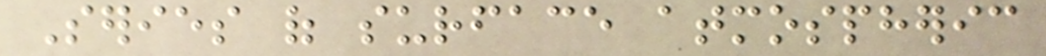Series of surface atmospheric
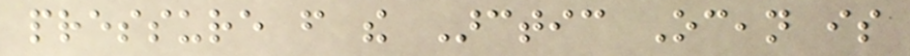pressure from the Arctic Ocean is
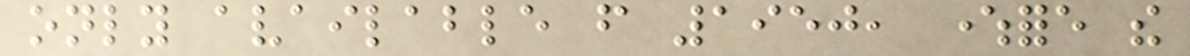only available from 1950, wherefore the
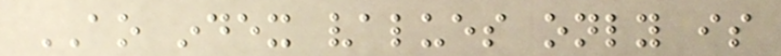AO index values only is
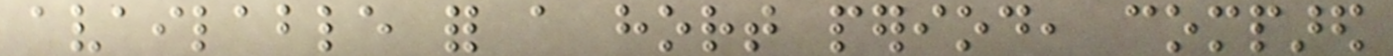available for a hort period, compared
